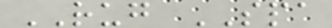RUG SPA
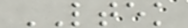LTEK
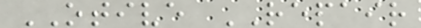OTIVE REPAIR
